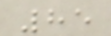85
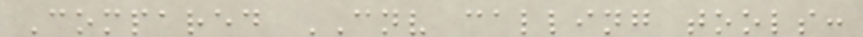Compared CNV calling tools:
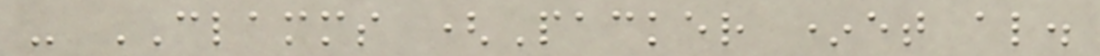- CLAMMS (Packer *et al.
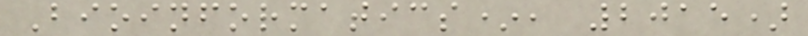Bioinformatics*, 2015)
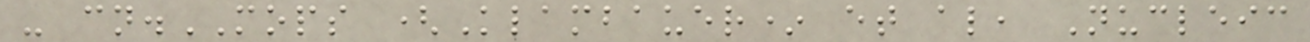- cn.MOPS (Klambauer* et al, Nucleic
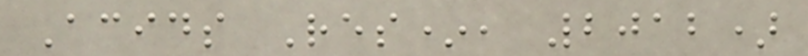Acids Res*, 2012)
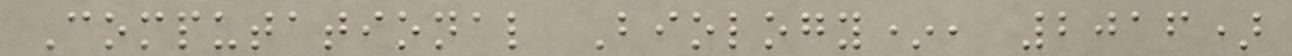Computational Biology*, 2016)
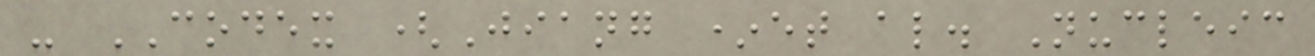- CODEX (Jiang *et al. Nucleic
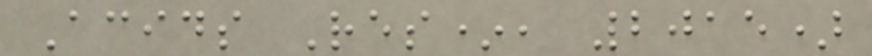Acids Res*, 2015)
